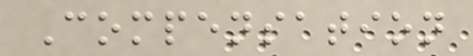Compensation
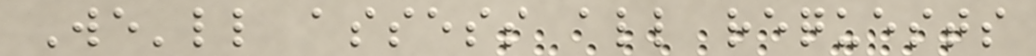We'll assess all requests
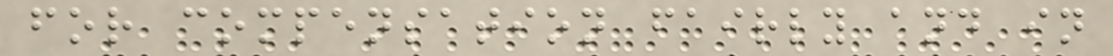for compensation fairly and in
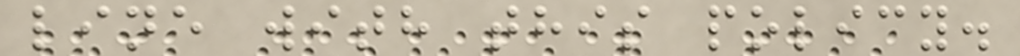line with this policy.
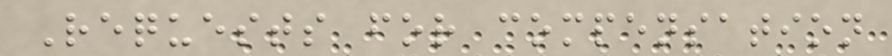Requests for compensation
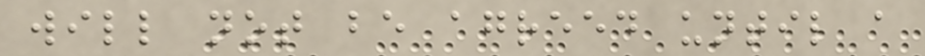will not be agreed until a
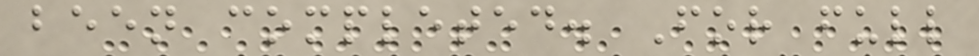been completed. For full
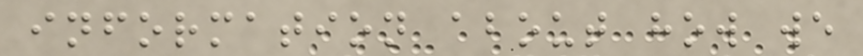information about how we
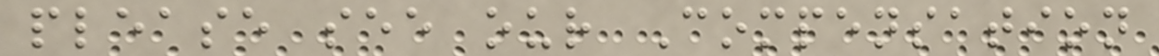please see our Compensation
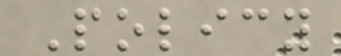Policy
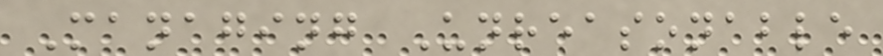Managing Unreasonable
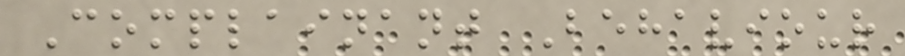Complainant Behaviour
